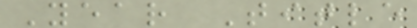Year Title
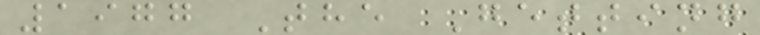1977 The Getting
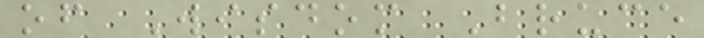of Wisdom Bruce
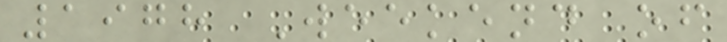1978 Weekend of
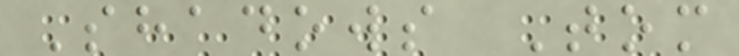Shadows Tom
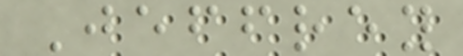Jeffrey
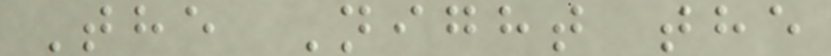The Night the
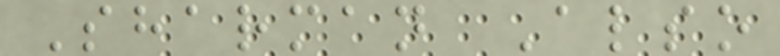Sharman Also
